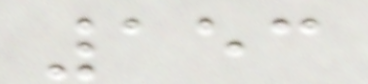153
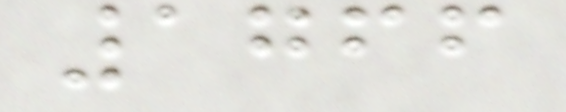1766
